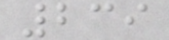239
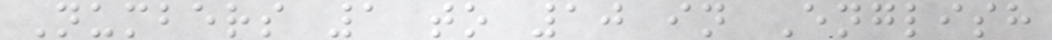Numbers 1 to 10 in English
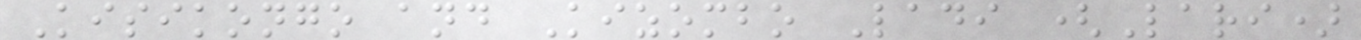Kisikongo and Kizombo Ladi (Lari)
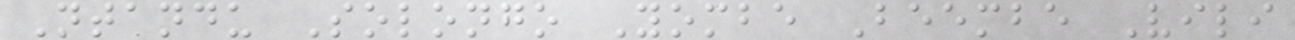Ntandu Solongo Yombe Beembe Vili
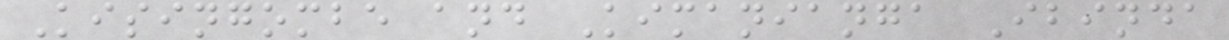Kisingombe and Kimanianga Ibinda
